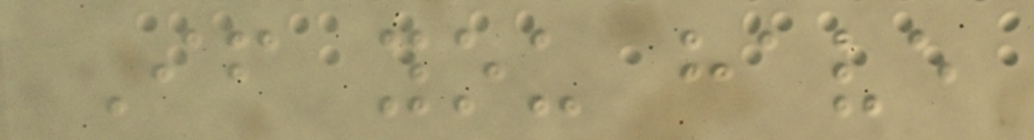If you have
